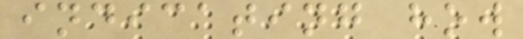indicating how
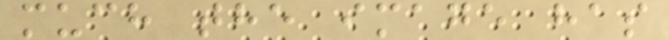much the image has
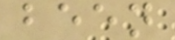been
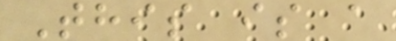This is a
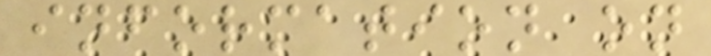information on
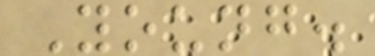Young.
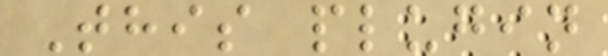This plugin
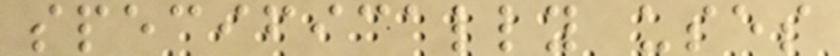specifically uses
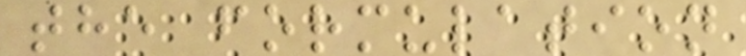the formulation
